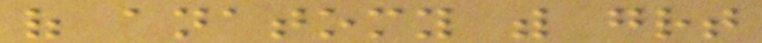of anatomy with great
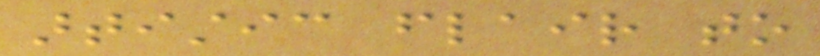artistic flair to
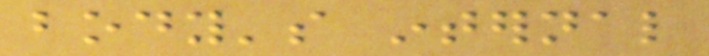body's internal
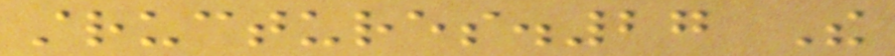structures.27 The
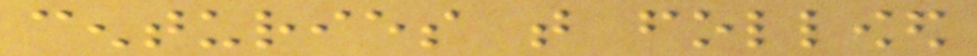centuries that followed
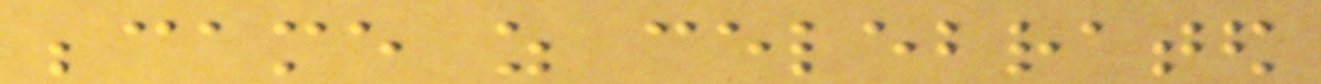became as celebrated
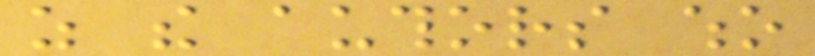as the authors who
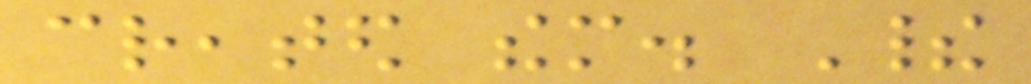created them. Their
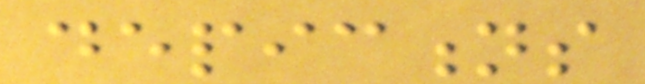depictions
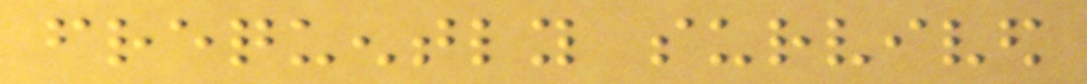frequently survived
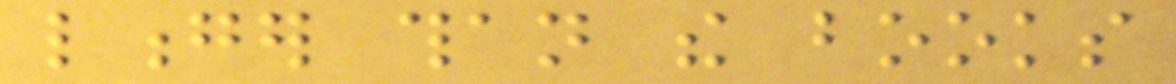longer than the books
